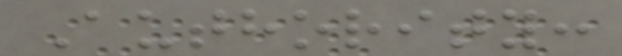Authority:
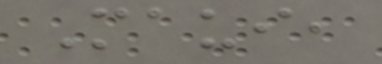Maui,
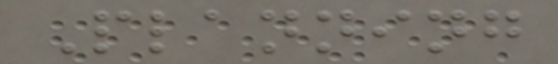Planning
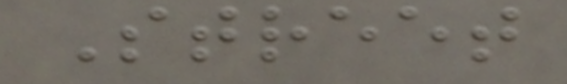Street
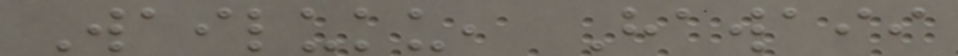Wailuku, Hawaii
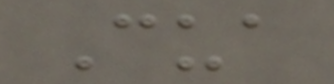Cua
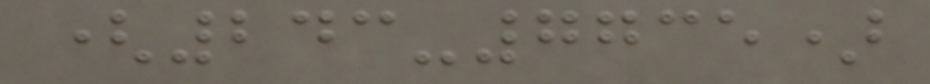(243-7735)
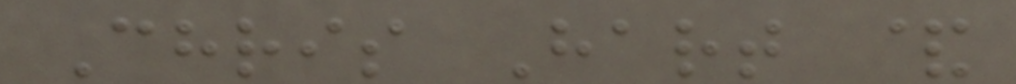Chris Hart &
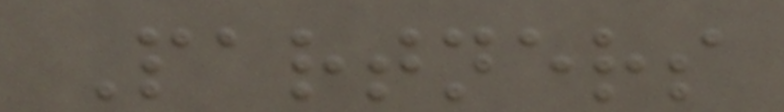Partners
